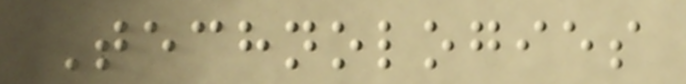Technologies
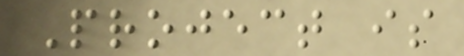Project is
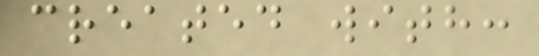created with:
